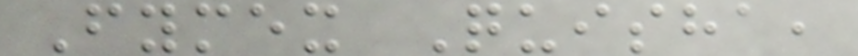Fymex Quisha,
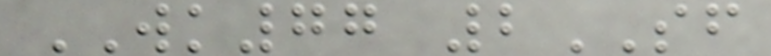WK77 2SF
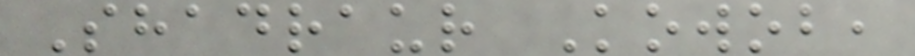Shadraur Kowob,
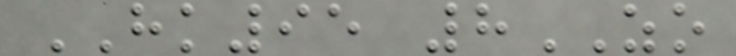HK95 8ZO
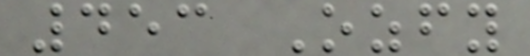453 Ozfy
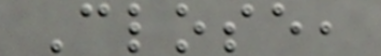Close,
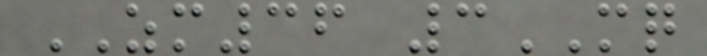ZM36 3MQ
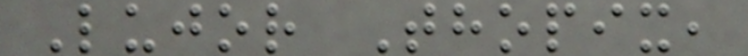Lujor Thopix,
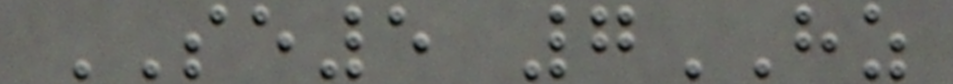SE5 7HZ
